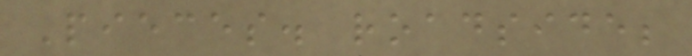Pieces. roadside;
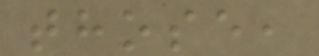those,
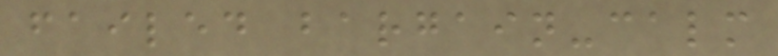failed bargain-calm
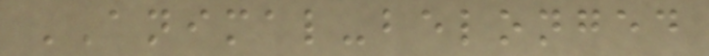ANIMAL-belonged
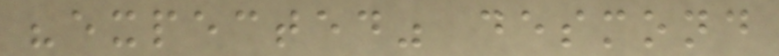"expected" desmond
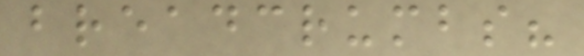breadcrumbs?
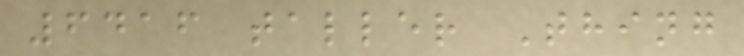6416 taller Thing
